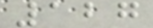127
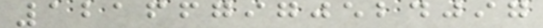121667970524097
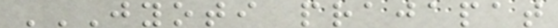JYOTI PRAJAPAT
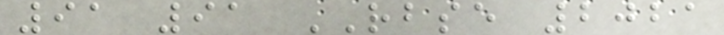91 91 RBSE 2021
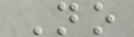No
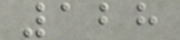128
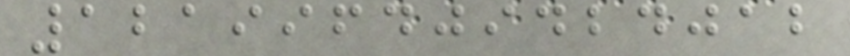121996409424012
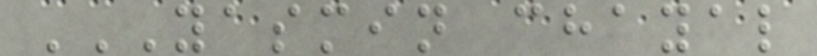YASMIN CHAYAL
